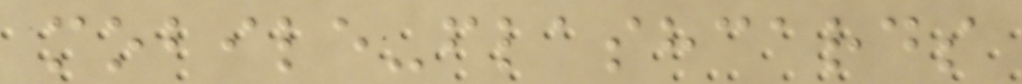mobile-flashcards
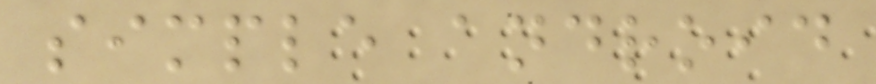simple android
